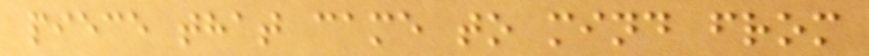piece that came to mind from
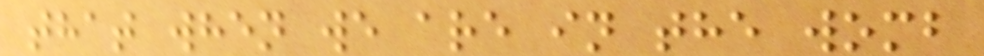that when we are in the womb
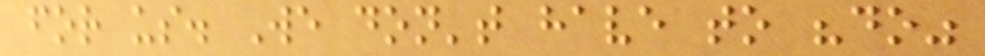for us. We don't have to "do"
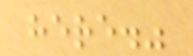here."
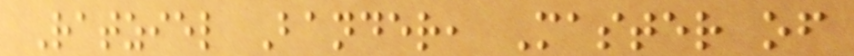Ratziel Bander, Master of
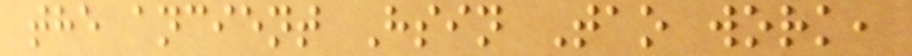the ancient Hsin Tao work,
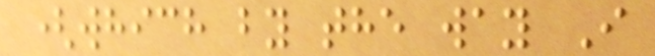(which by the way I
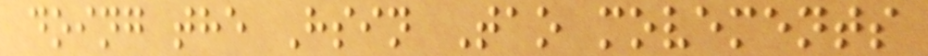doing the Hsin Tao movements
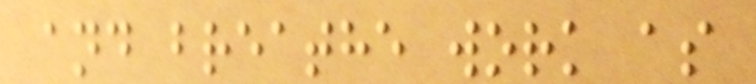and breathe work as
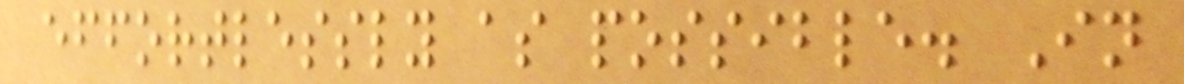effortlessly as possible. In
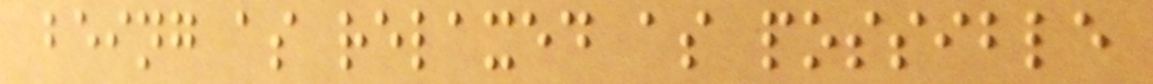being as relaxed as possible
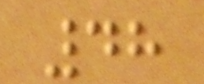48
